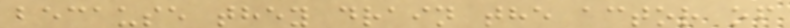because they drain the actor of
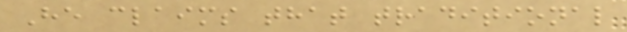He claims that traditional
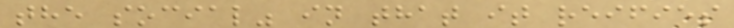the social" in that it reifies
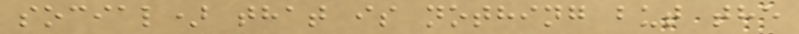social) that is nothing but the
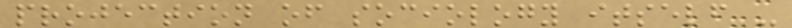projection of sociology itself -
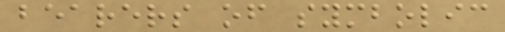bearers of symbolic
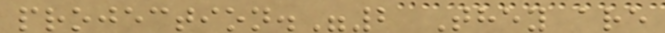projection."2 They are
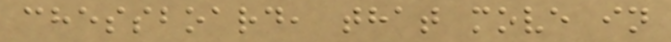chessboard, that move in
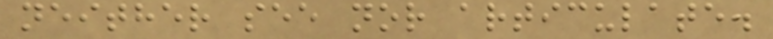neither see nor articulate.
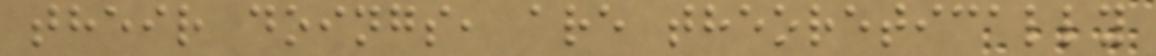their doings, are theoretically
